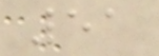51
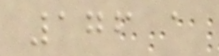176 a
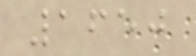1650
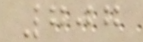707
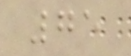75
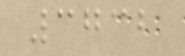3732
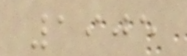1905
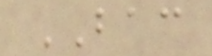BAC
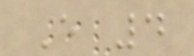E 4
